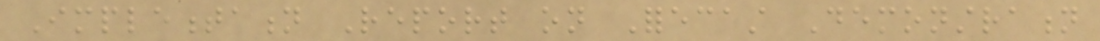Implementation Report on Forecast Demonstration
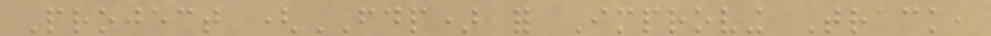Project (FDP) for Improving Track,
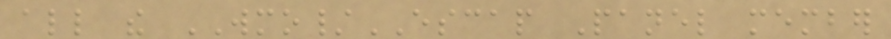all the WMO/ESCAP Panel member
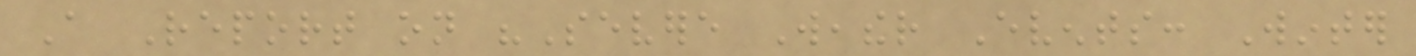A Report on "Severe Weather Events: Winter
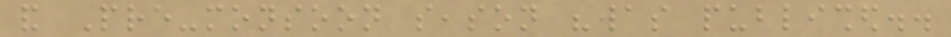and Pre-monsoon season "was published..
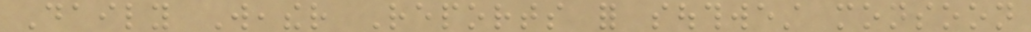Daily Weather Reports for southwest monsoon
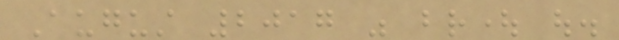August 2017 was brought out.
